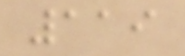119
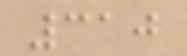310
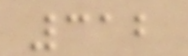312
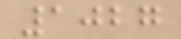1027
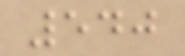540
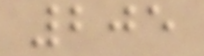205
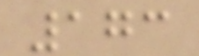173
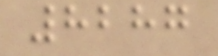8287
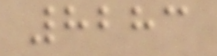8283
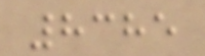8385
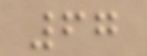67
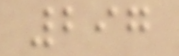297
